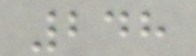248
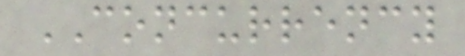CONCURRENCY
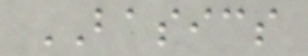BASICS
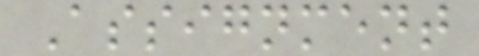Assignment
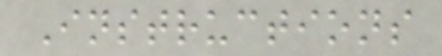Instructions
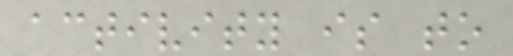activity is to
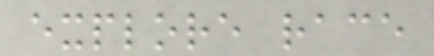explore race
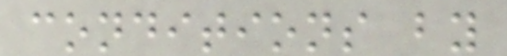conditions by
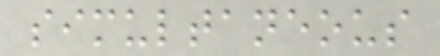simultaneous
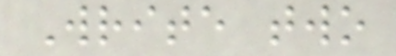Write two
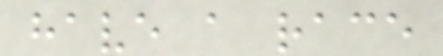have a race
